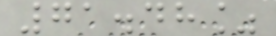71.48%
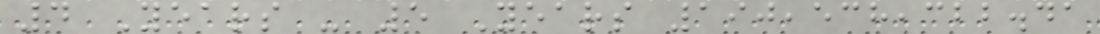4 Years - 5 Years 190,538,322.41
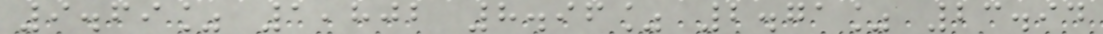9.69% 1,802 8.96% 2.71% 23.94
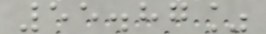55.87%
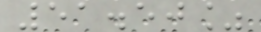51.50%
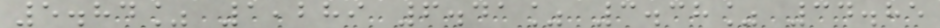5.84% 1,289 6.41% 3.38% 34.85
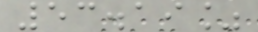53.19%
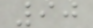90
